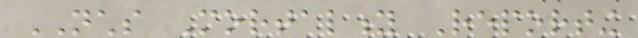NCHS Mortality Reporting
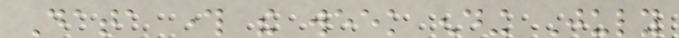Data through the week ending July
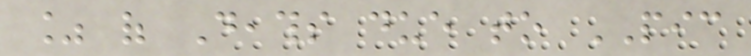% of Deaths due to PIC
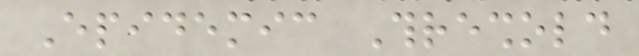Epidemic Threshold
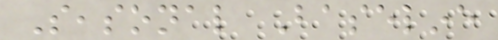Seasonal Baseline
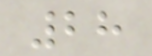28
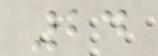24
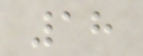18
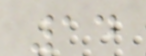14
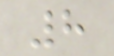8
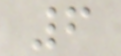6
